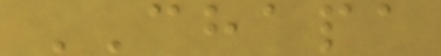CHAPA
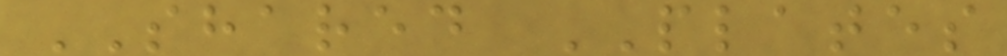SHARED PLATES
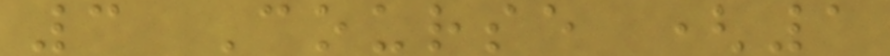3 Course (1
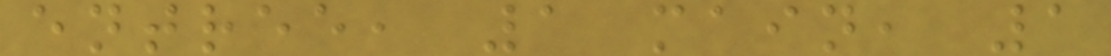entree, 1 main, 1
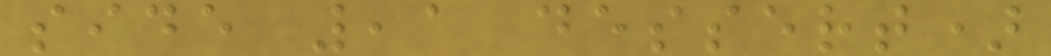side ,1 dessert)
